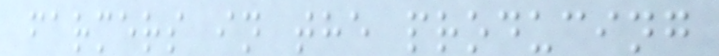farmers in the producing
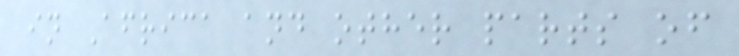in Africa and other parts of
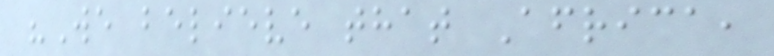"We believe that Africa,
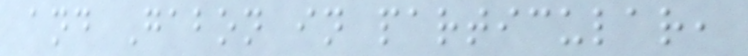and Gabon in particular,
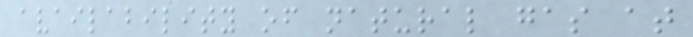availability of natural gas at
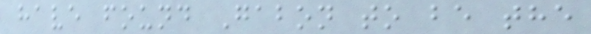have found Gabon to be the
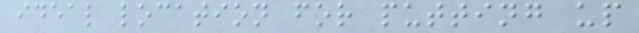ideal location for putting up
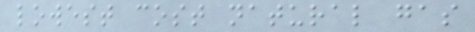lowest cost natural gas
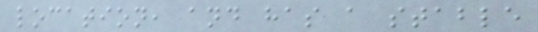location, and has a stable
